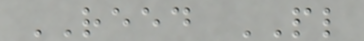REED PL
